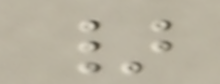}
